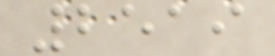2519
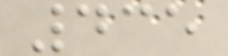435
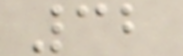32
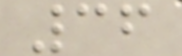36
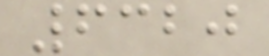6320
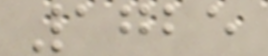1725
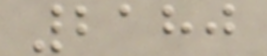2180
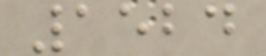1524
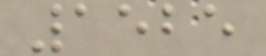1525
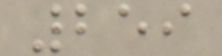259
